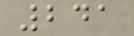241
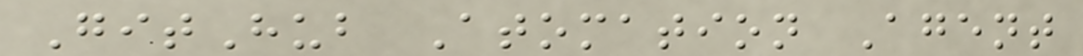GitHub Atomation Agent
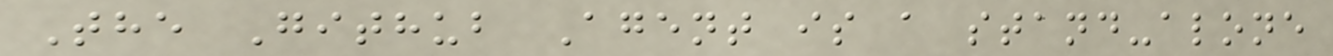The Github Agent is a stand-alone
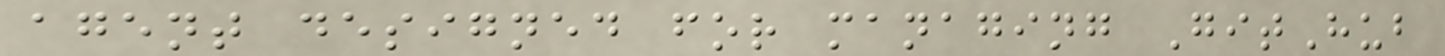agent designed for managing GitHub
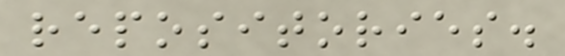repositories.
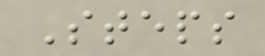Steps
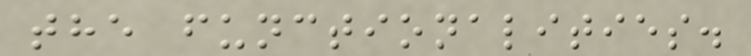the functionalities.
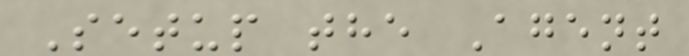Setup the Agent
